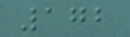172
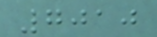7010
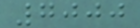7000
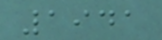1941
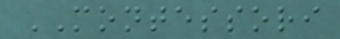MONTESSORI
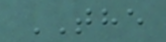THE
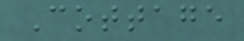Cottage
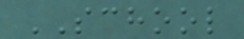SCHOOL
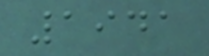1941
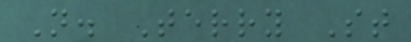N. Terry St
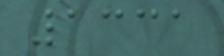1331
